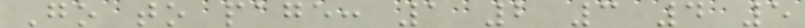Go to page: 1 2 3 4 5
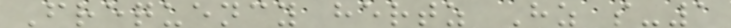Frequency hertz Hz s-1
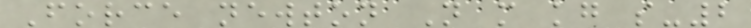Force newton N m kg s-2
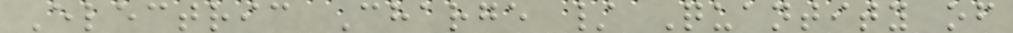Electric Charge / Quantity of
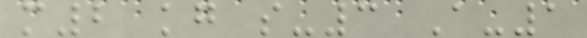m2 kg s-3 A-1
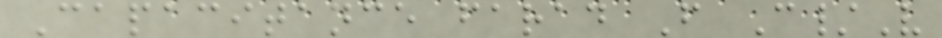Capacitance farad F C/V
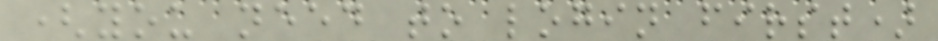(you need to login first)
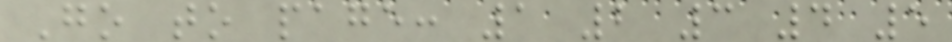Go to page: 1 2 3 4 5
